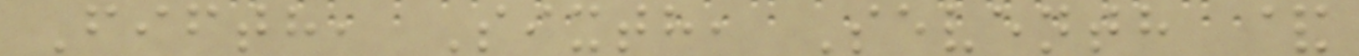Fifth, Sixth, Seventh &
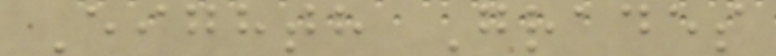Eighth Grades
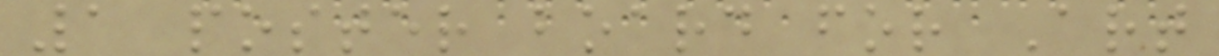1 poster board for Art
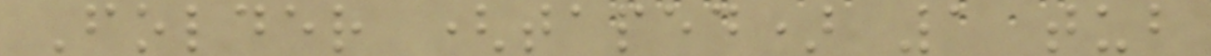Folder (taped) 1 tub
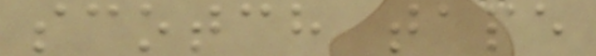scotch tape
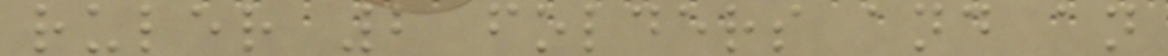ruler 2 folders and an
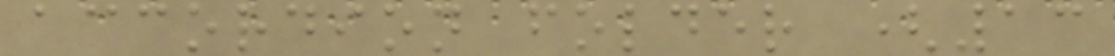accordion folder (13
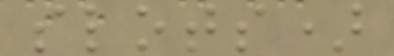slots)
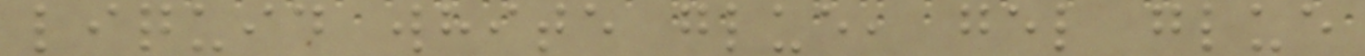liquid white glue, gel glue
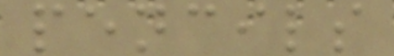pencils
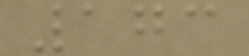173
